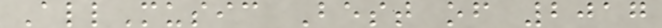AllMusic Best of 2017
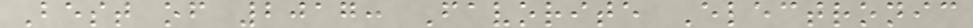Best of 2017: Favorite Electronic
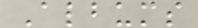Albums
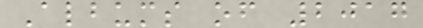Albums of 2017
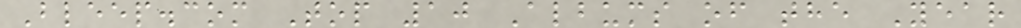Bleep.com Top 10 Albums of the Year
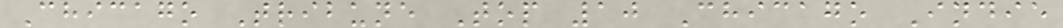Chicago Tribune Top 10 Chicago Indie
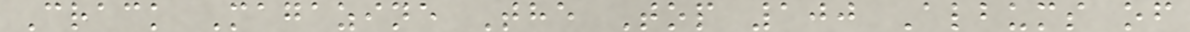Crack Magazine The Top 100 Albums of
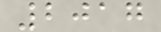2017
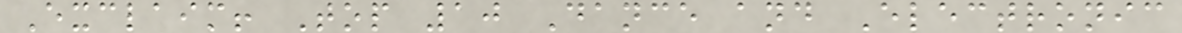Exclaim! Top 10 Dance and Electronic
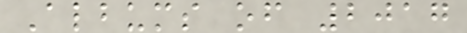Albums of 2017
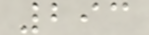293
